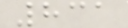831
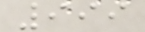999
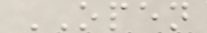OPEN
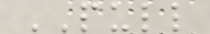PULL
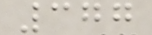377
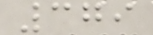379
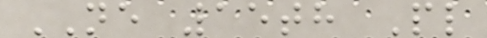NE 15th Pl
